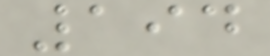194
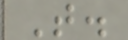T.
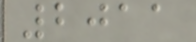2011
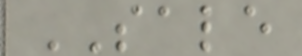SALE
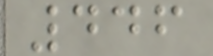446
